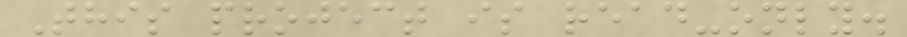This project is read-only.
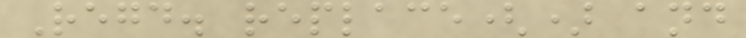Regd. replace() and
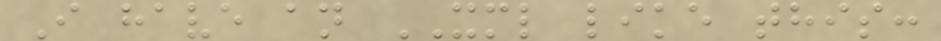I have an XML like this:
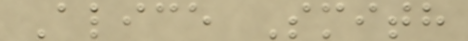Alice Smith
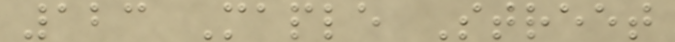123 Maple Street
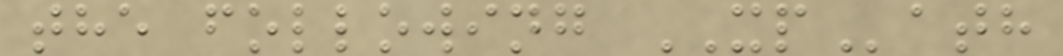the following XPath
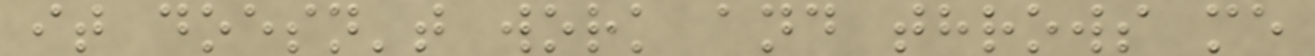it doesn't work and throws me
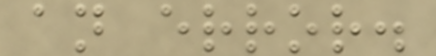an error.
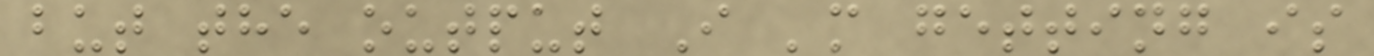but the output I 'm getting is
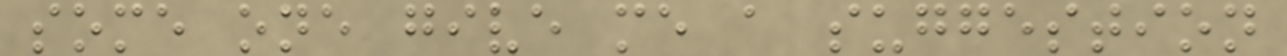some one give me a suggestion
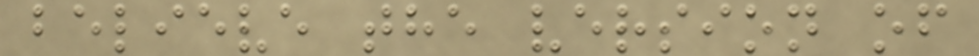believe the version of
